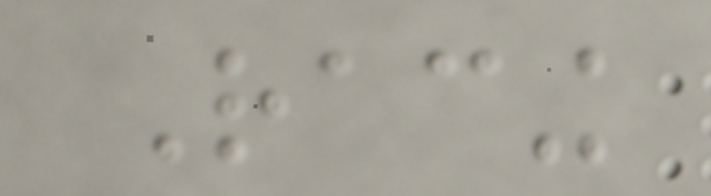Racing
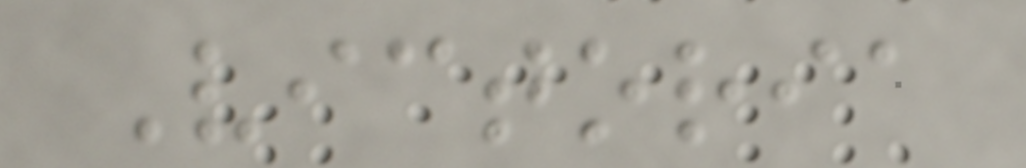Victoria
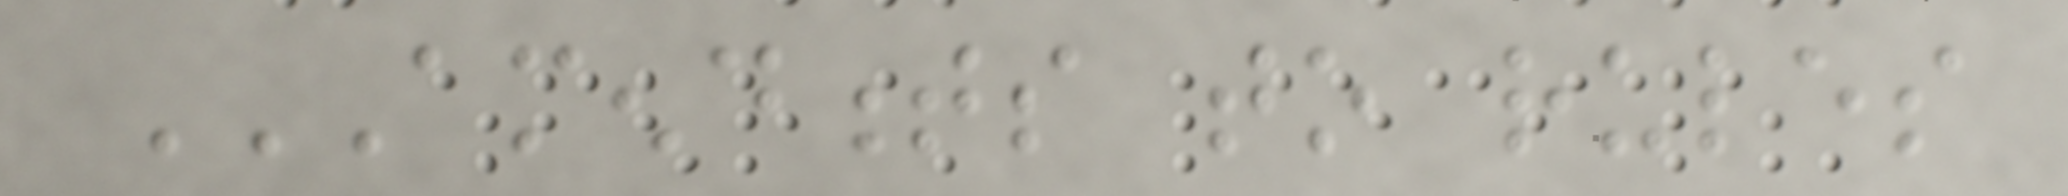AMENDMENTS TO RULES
